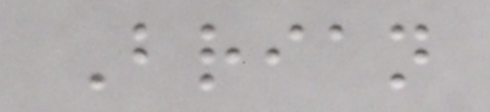Brian
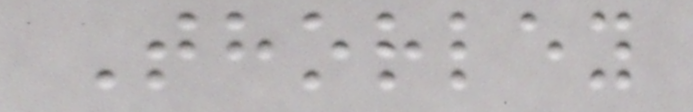Thorley
